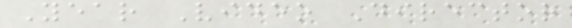Year Video Director
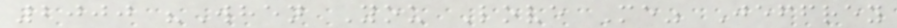2000 "When You Love Me" Jeffrey
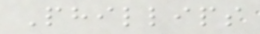Phillips
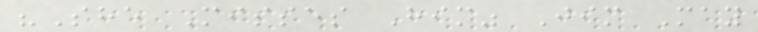"She Misses Him" Jim May
